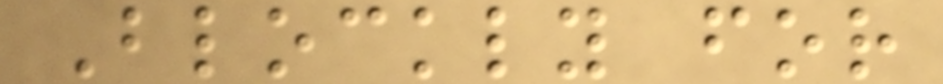Blockly for
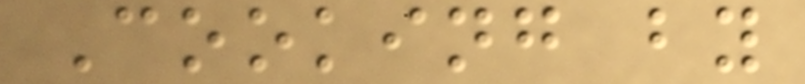Cooking by
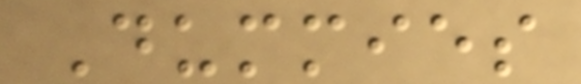Dummies
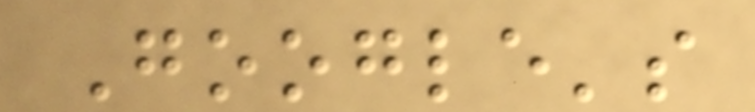Google's
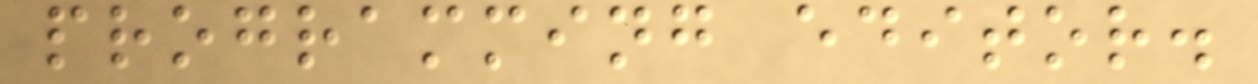programming editor.
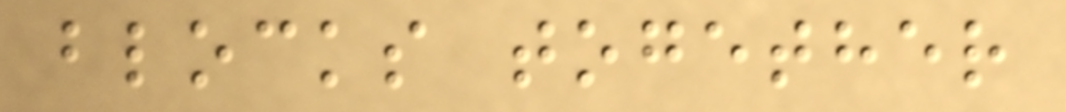blocks together
